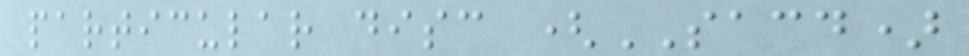particular disc (SACD)
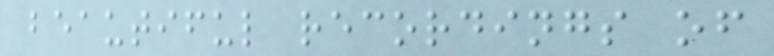beautiful recordings of
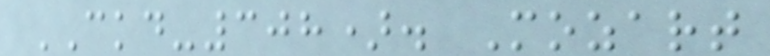CKD-308). Mozart
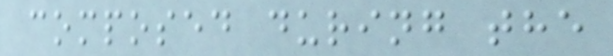composed during the
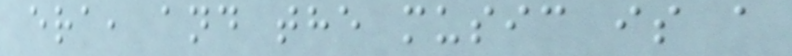era, and the music is a
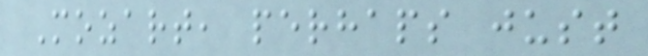Mozart, perhaps just
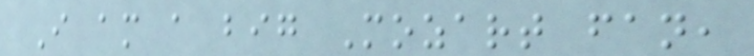I am a big Mozart fan,
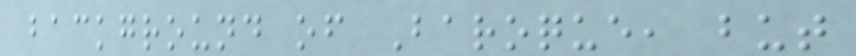background of Baroque, but
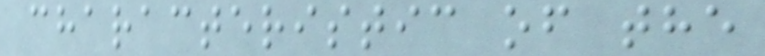characteristic of the
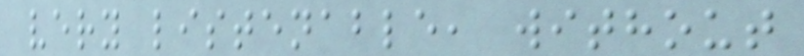very listenable, without
